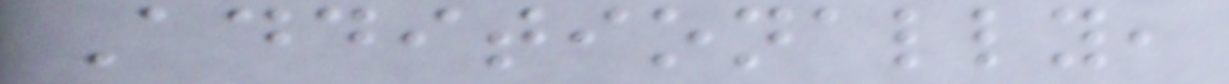Additionally,
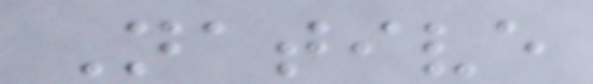Native
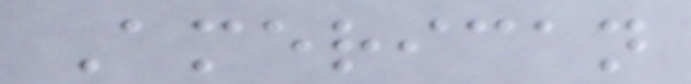American
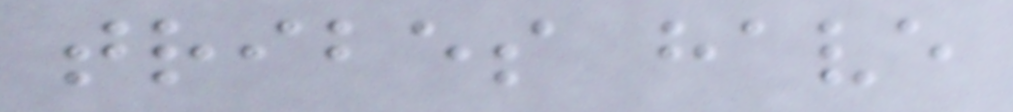tribes have
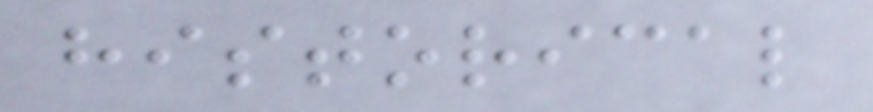historical
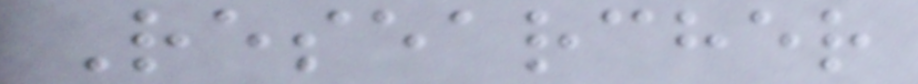Researcher
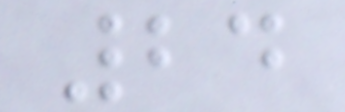24
